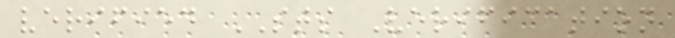verified STS Verification
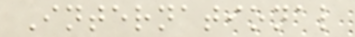International
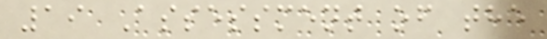19 Assessment of the
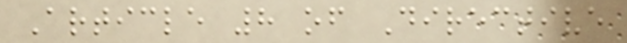Article 8 of Directive
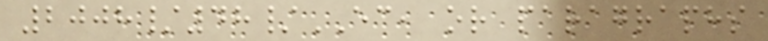2008/48/EC, or paragraphs
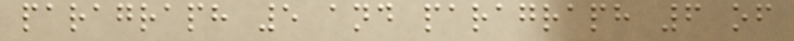paragraph 5 and paragraph 6 of
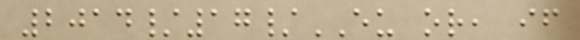2014/17/EU or, if
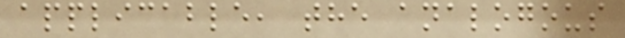applicable, the analogous
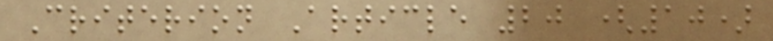Criterion Article 20 (10)
